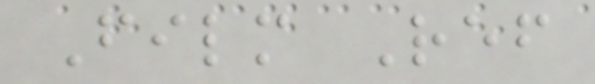Film Ref
